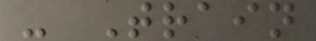- Train
